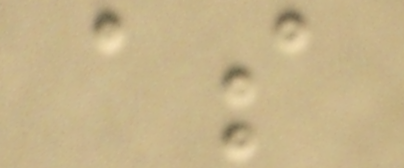as
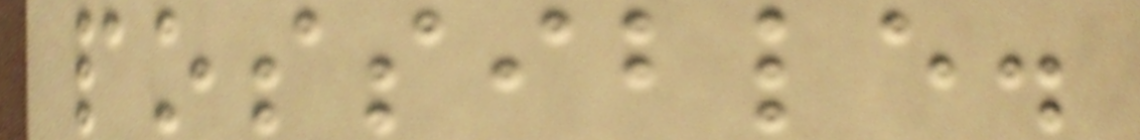possible.
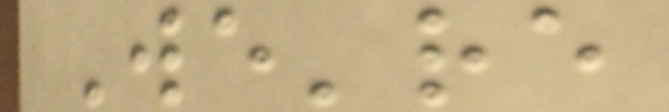We're
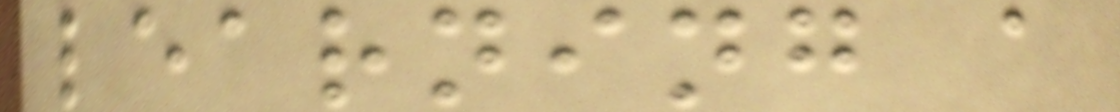learning a
